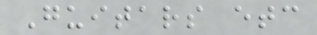Guitars etc
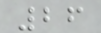26
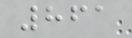861
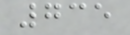735
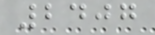2407
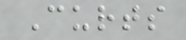Curts
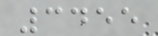3455
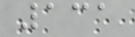131
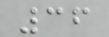36
